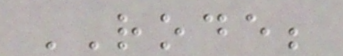RODE;
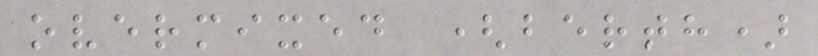overmixed (berth)
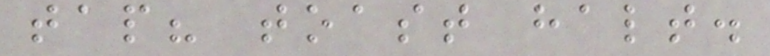tap? toast halt.
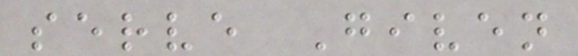serve Given
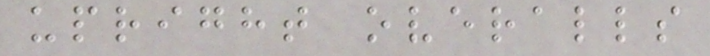upright overalls
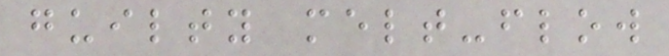guilty melt-flow
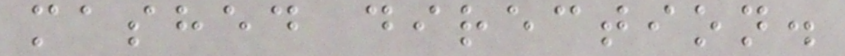mashed direction.
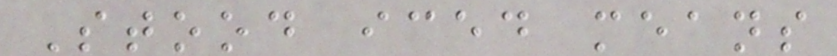Stood iced means
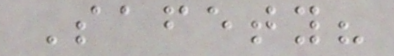Safety?
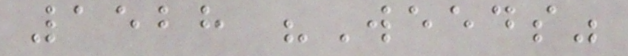1528 "Weeds"
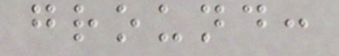ground:
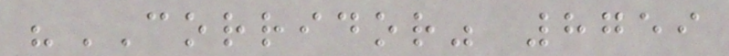"CORRIDOR" 8759
